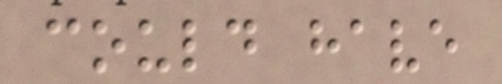could have
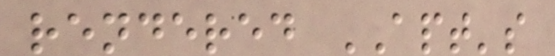rendered APT's
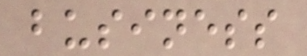business
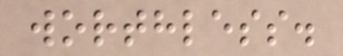worthless.
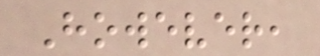However,
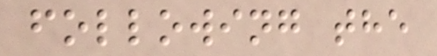following the
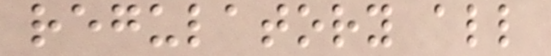regulatory all
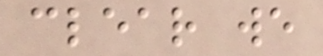clear we
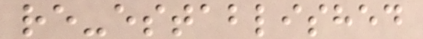re-established
